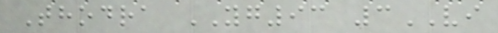Thodra YG93 3VI
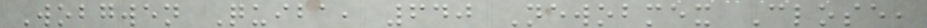Wobgwen Quiba, 640 Newobmex Close,
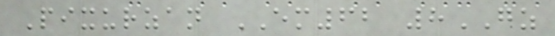Pixurzan EM62 8GZ
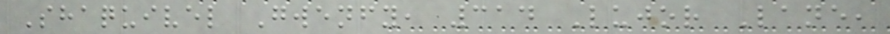Shaquivel Gwenfy, 314 Lujor Lane,
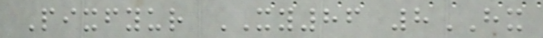Pixfyur XY86 8HX
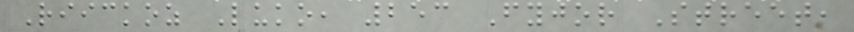Riickoz Luko, 253 Fyjor Street,
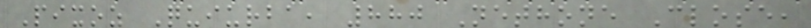Pixoz Quiurba, 880 Nethone Close,
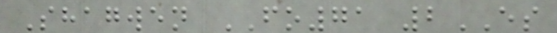Shagwen FO71 2ES
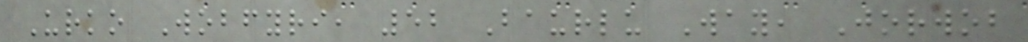Urko Wobfyri, 52 Baurlu Way, Jorwob
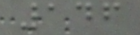146
